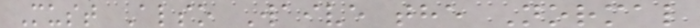Must Also Waive the Normal
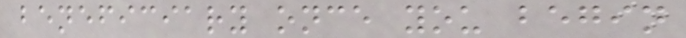beneficiary once you begin
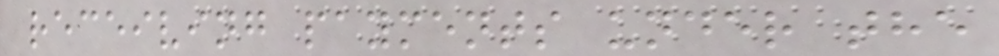receiving payments under the
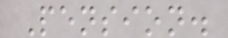Pension.
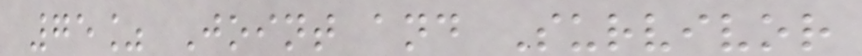75% Joint and Survivor
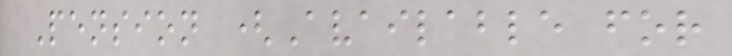Pension (Available for
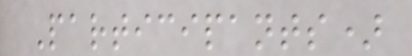Participants)
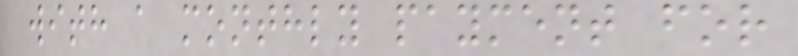with a monthly payment for
